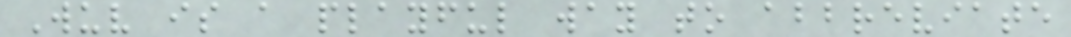Wuv is a playful way to abbreviate
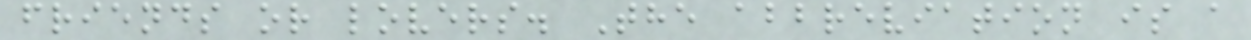friends or lovers. The abbreviation is a
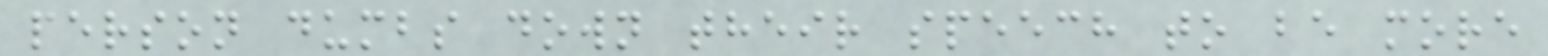person dumbs down their speech to be more
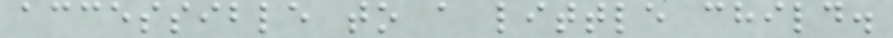accessible to a little child.
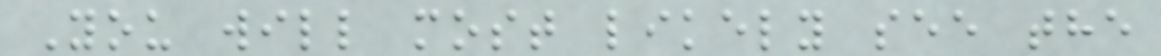You will most likely see the
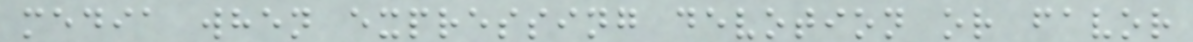media when expressing devotion or favor
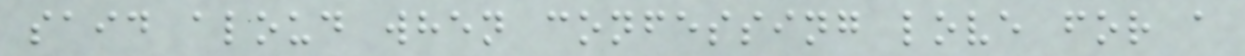said aloud when confessing love for a
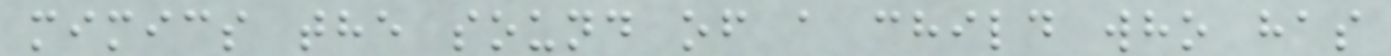mimics the sound of a child who has
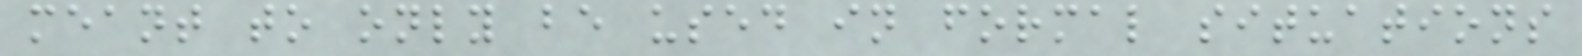meant to only be used in formal situations
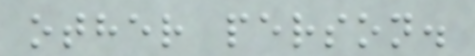other person.
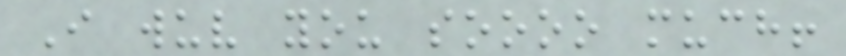I wuv you soooo much!
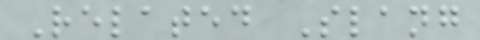Related Slang
